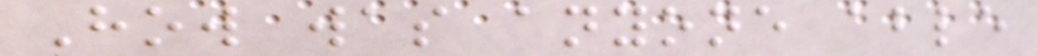How was anyone able
